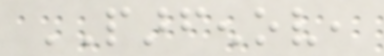PARFENOV,
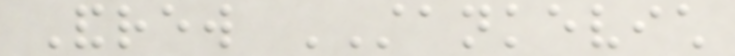Andrew STANKEVICH
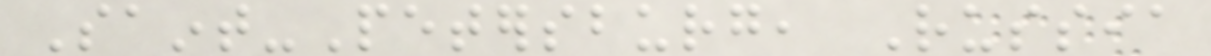Saint-Petersburg, Russia
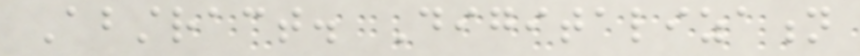Abstract. Digitalization
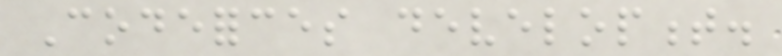Codeforces development.
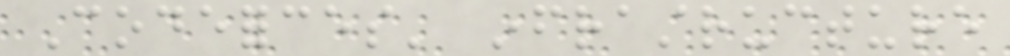Codeforces' infrastructure
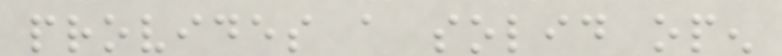provides a solid open
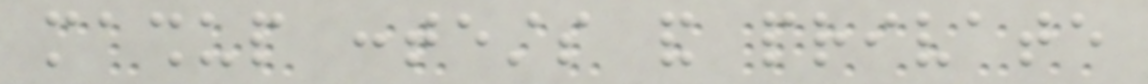mashup contests and private
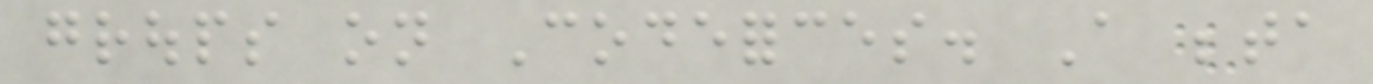groups on Codeforces. A beta
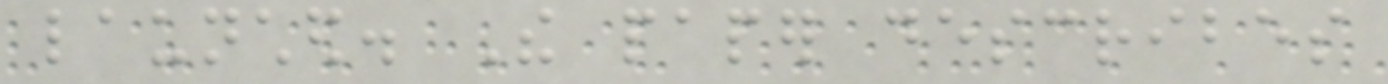launched. The paper describes
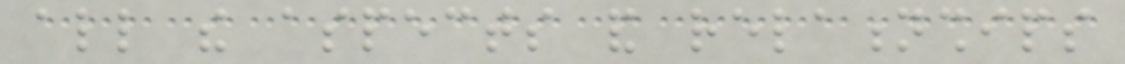all the aspects and relationships
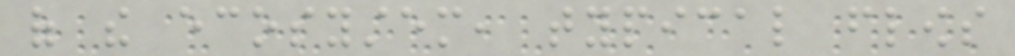of the ecosystem, typical flows
